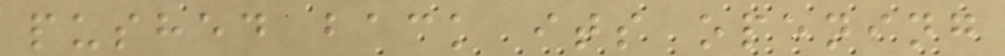pushed back its opening
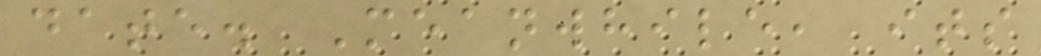date. Meanwhile, its
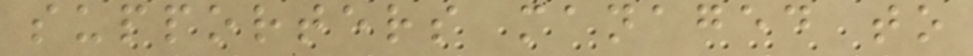supporters managed to
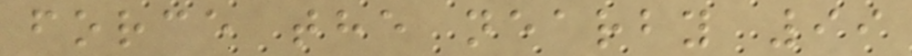force the nearby 99
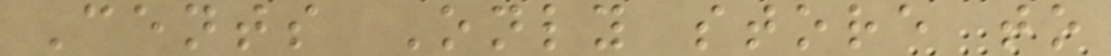Cents Only store to
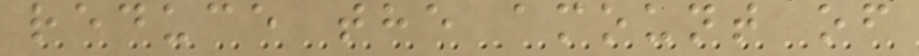reduce the amount of
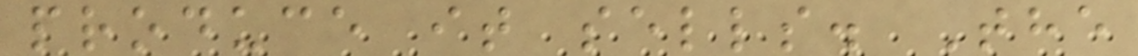produce it sells. The
